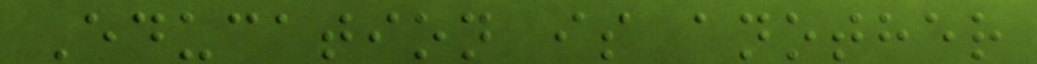Education is another
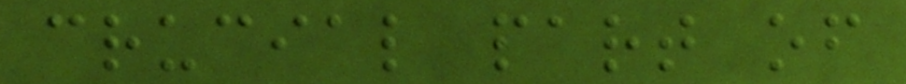crucial part of
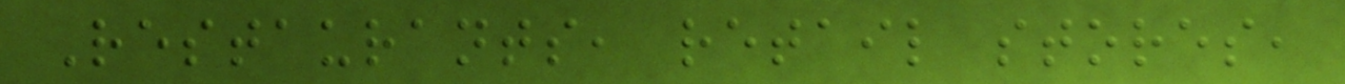Restaurants, retail stores,
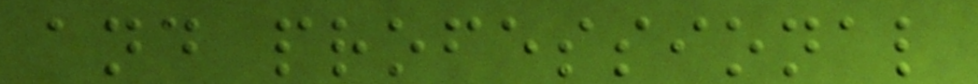and professional
